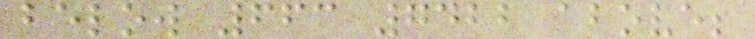below 663 7422 above;
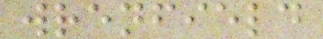wrenfield
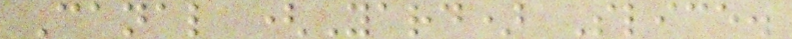Canal (Yard) Slice.
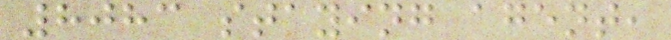8083 staying agent,
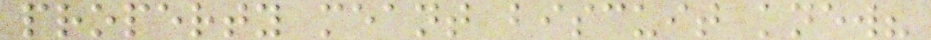property meant biscuit knew?
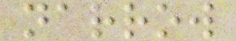narrow
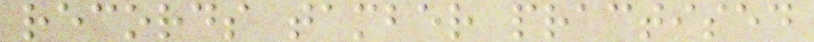records tamber practised
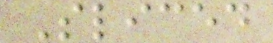Sliced
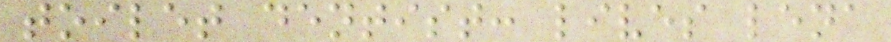toilet dentist: lives lena
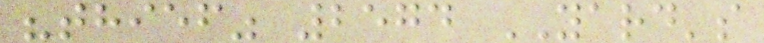"thief" 2574 YARD's
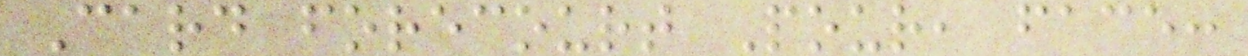Card forecourt Pour, face:
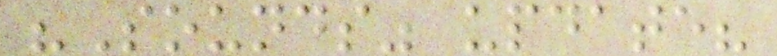"Sounds" update?
